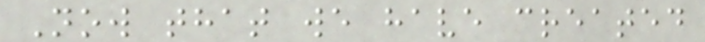Now that we have created
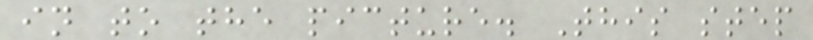in to the picture. This step
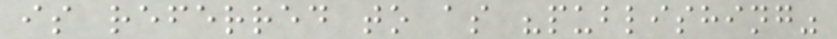is referred to as "publishing"
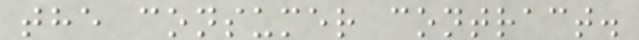the consumer contract.
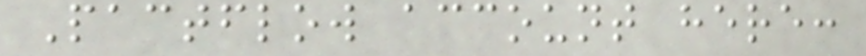Pactflow account here:
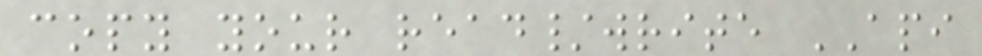copy your read/write API
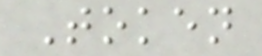Token
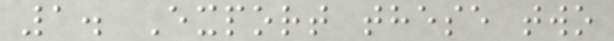1. Export these two
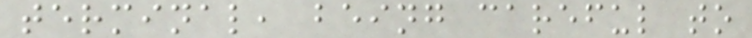terminal, being careful to
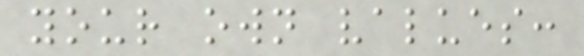your own values:
